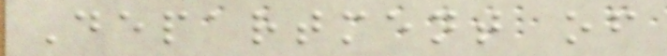Department of
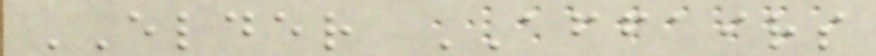ELDER AFFAIRS
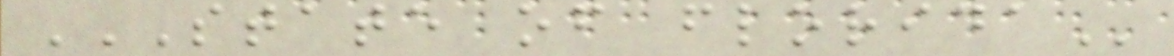STATE OF FLORIDA
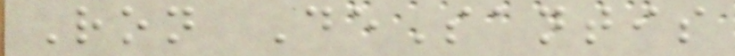Ron DeSantis
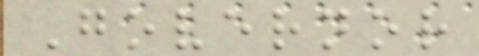Governor
